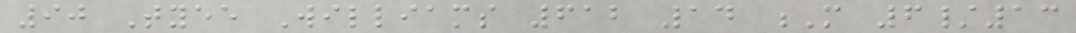90 Tyee Williams 612 14 M 6/13
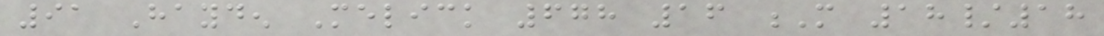91 Hayden Melick 678 16 M 18/18
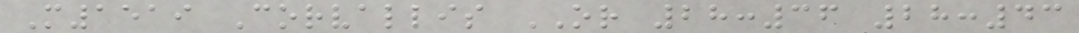M1519 Corvallis OR 28:36 28:43
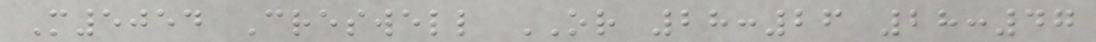M5054 Creswell OR 28:26 28:47
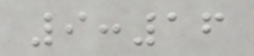9:16
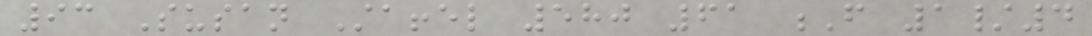93 Susan Staffel 580 61 F 1/4
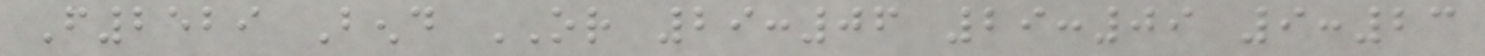F2529 Bend OR 29:06 29:09 9:23
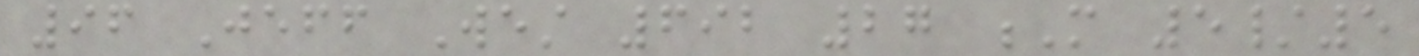96 Jeff West 692 27 M 5/5
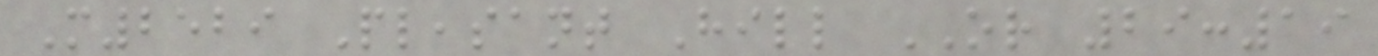M2529 Pleasant Hill OR 29:19
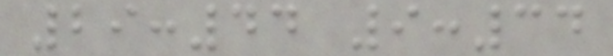29:44 9:34
